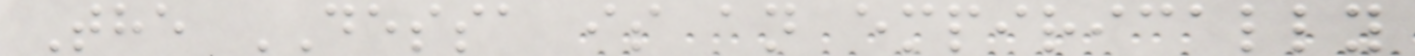The DESSA is an empirically
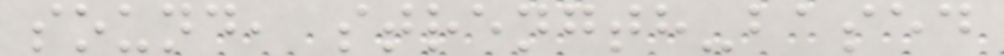sound, strength-based
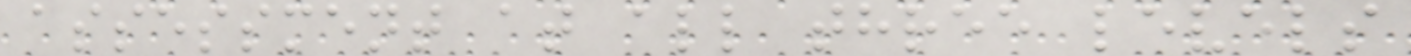assessment at all three levels
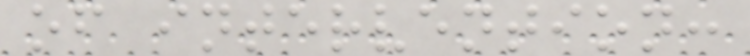of intervention:
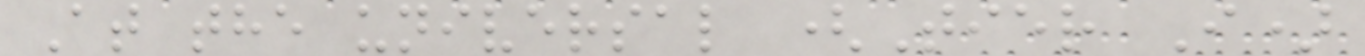At the universal (Tier I)
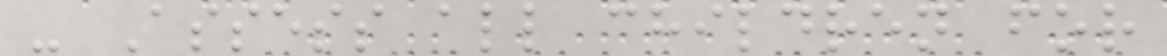- Assess all children for
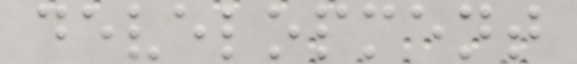development
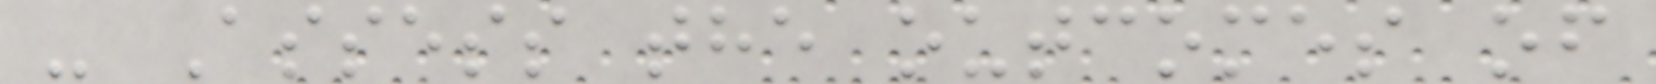- Assess the outcomes of
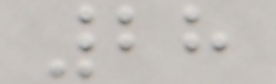28
